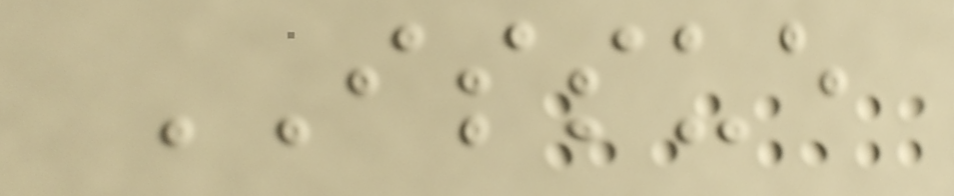ISSUE
